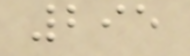295
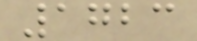1723
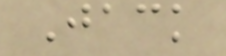Jack
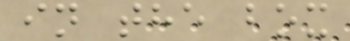in the box
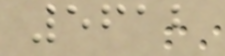5612
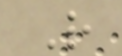R
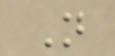N
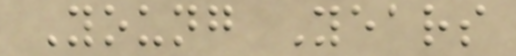Young Years
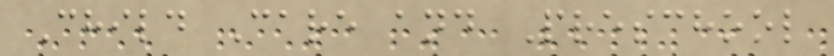Child Care and Preschool
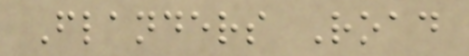Flanders Road
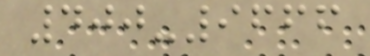400-9666
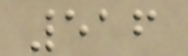516
